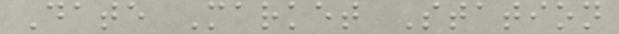Date Market Station
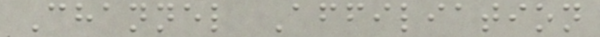Channel Affiliation
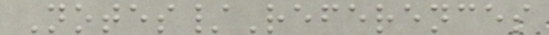Notes/References
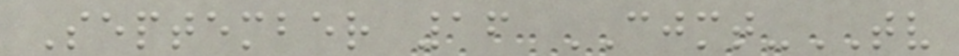September 16 CJMT-TV
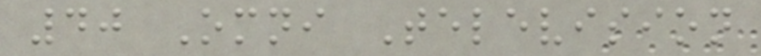40 Omni Television
